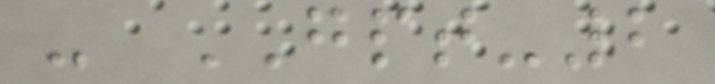- GPT-2
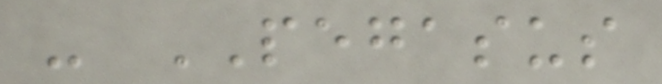- PEGASUS
